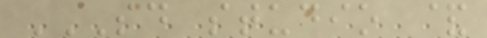SD STUDIO &
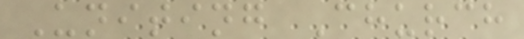Uniting Church
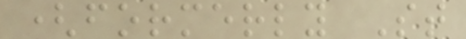(formerly St
